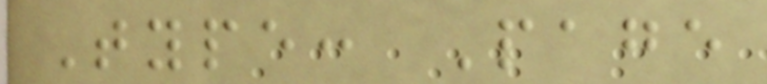Type: Page
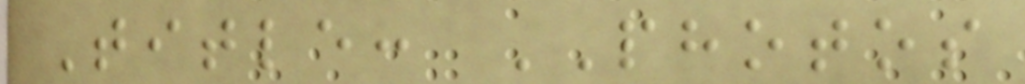Title: PHOTOS
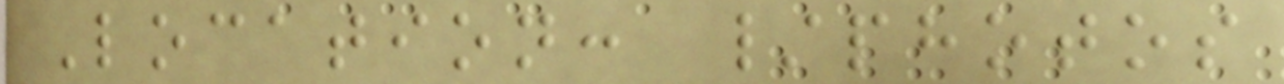Location: /photos
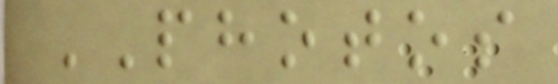PHOTOS
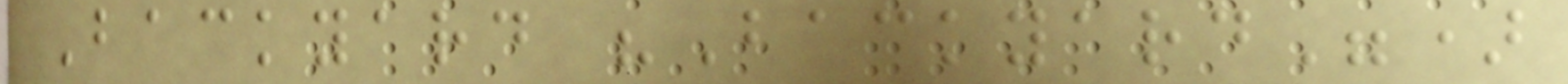Backyard "Backyard")
